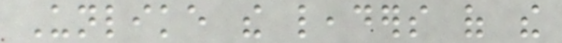Unlike the leaders of the
